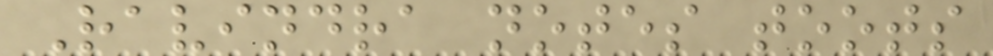Ravindra notes toots
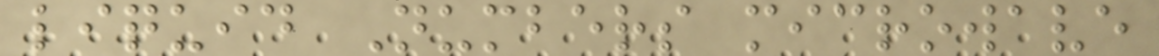liquid Numbers microwave
